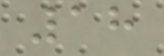18
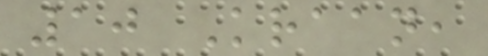10 Kraan,
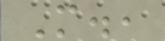M.,
